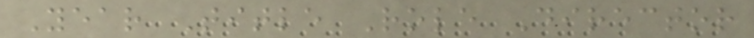Year Title Role Director
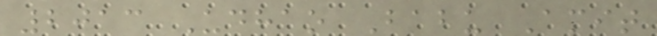2013 Udhao Babu Amit
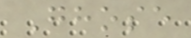Ghose
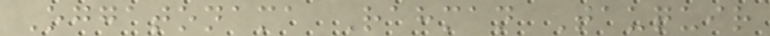Oggatonama Rahman Tauquir
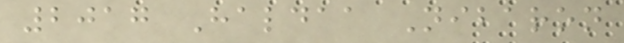2017 Haldaa Nibaron
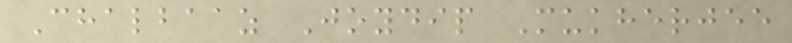Chalbaaz Joydip Mukherjee
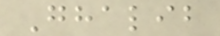Ghalib
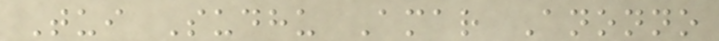Tui Sudhu Amar Anonno
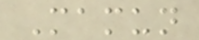Mamun
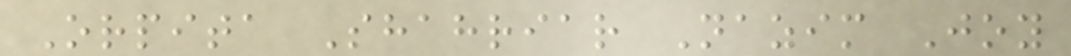Orpita Shahriar Nazim Joy
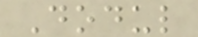Dodul
